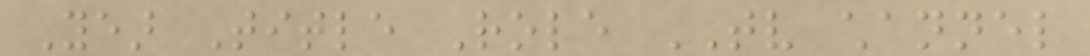Year Title Role TV channel
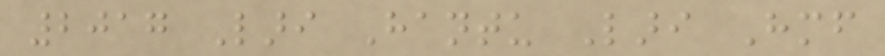2017 Lari Hantu Lari Himself
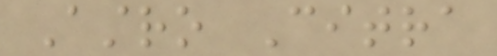Astro Citra
